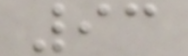93
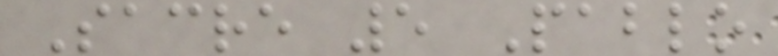Sacre 5 Pablo
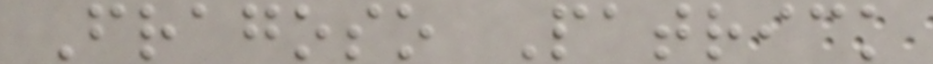Fragoso Patrick
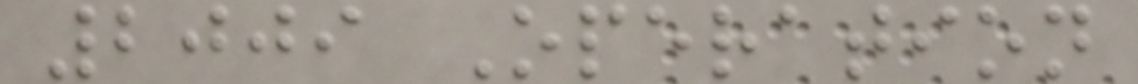2009 Operation
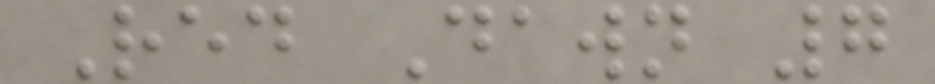Red Dawn 7
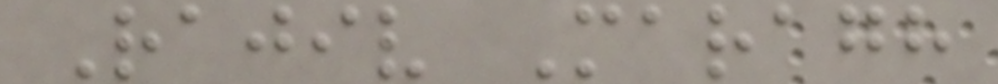Rajiv Maragh
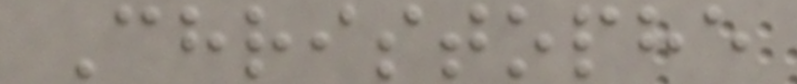Christophe
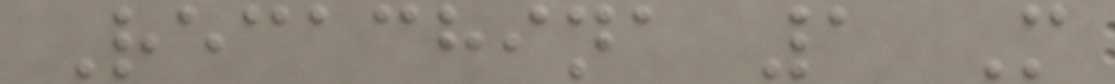Recachina 1 M
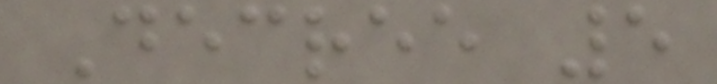Decree 5
